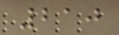210
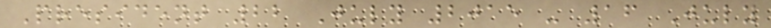President 22 July 2015 - 16 July
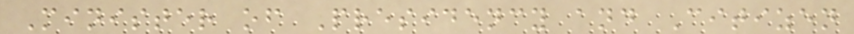Minister of Presidency and Citizen
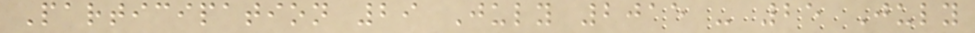Participation 29 July 2015 - 25 July
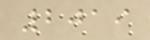2019
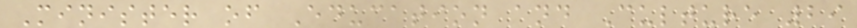Minister of Education and Culture 29
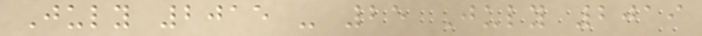July 2015 - 25 July 2019
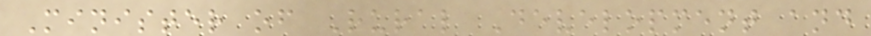Minister of Rural Development and
